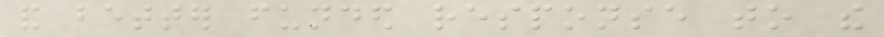and better funded response to the
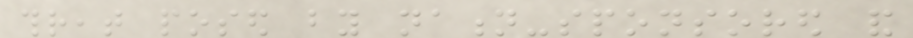threat posed by nation-sponsored and
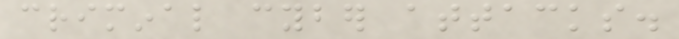criminal cyber attacks.
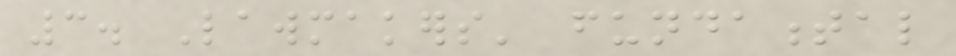3. Lawmakers' fundamental
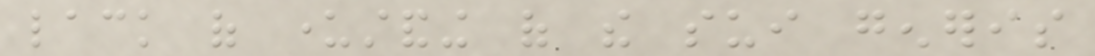lack of understanding of the sui generis
